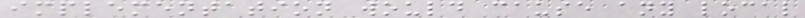implementation would cause any local
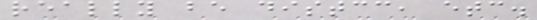really be distcc, etc.
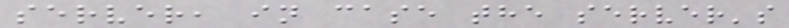server, in case the server's
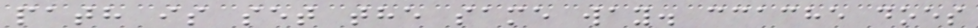path is set the same way. ccache does
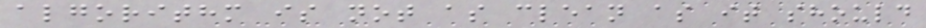algorithm is not as clean as it should
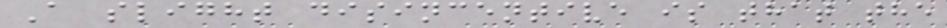A slight disincentive is that the
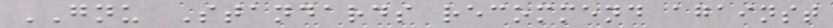GNU Standards recommend against
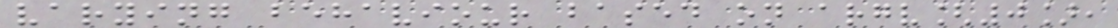varying behaviour based on argv[0],
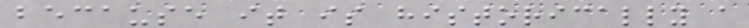because it is historically a
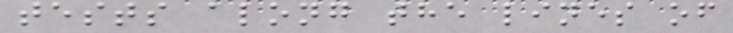tests along the lines of
